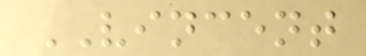VINCENT
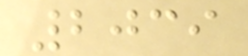2039
